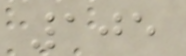105
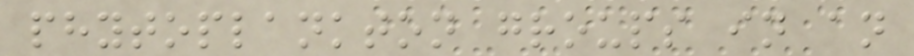phytoplankton groups in an
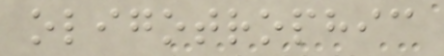oligotrophic
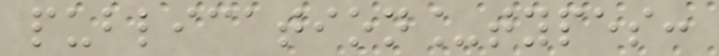publication_types:
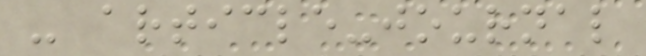- article-journal
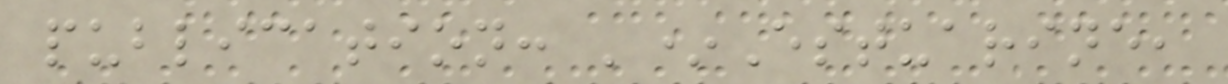publication: '*Estuarine,
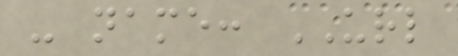- name: URL
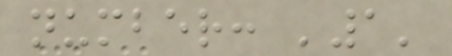number: '1'
